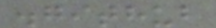.github
